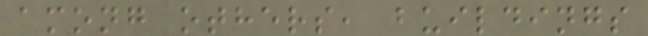among others, buildings
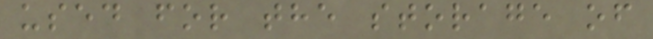used for the storage of
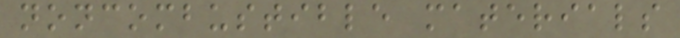noncombustible materials
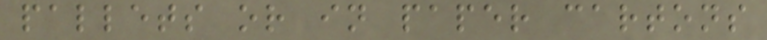pallets or in paper cartons
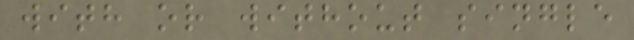with or without single
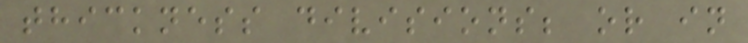thickness divisions; or in
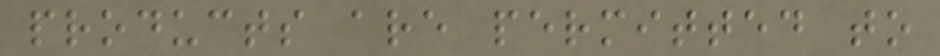products are permitted to
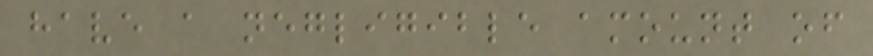have a negligible amount of
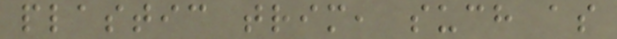plastic trim, such as
